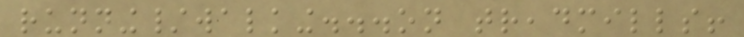running/walking...on treadmills!
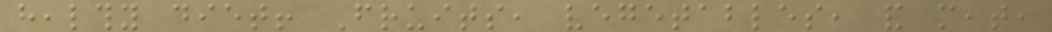healthy diet! Fruits, vegetables, and meat,
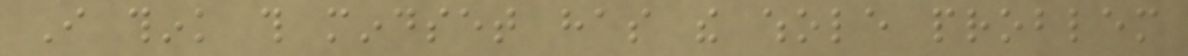I think this mindset has the whole problem
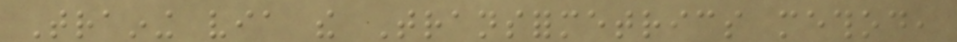Training via the Transformetrics method,
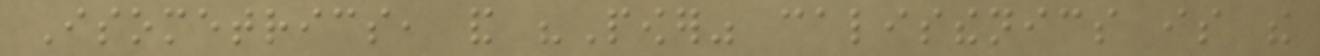Isometrics, and "Power" calisthenics is the
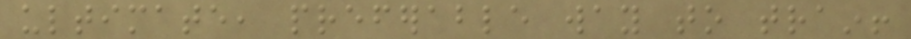ultimate, preferable way to train!
